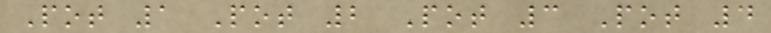Pot 1 Pot 2 Pot 3 Pot 4
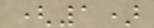(1)
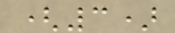(3)
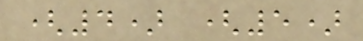(4) (5)
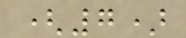(7)
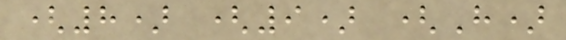(8) (9) (H)
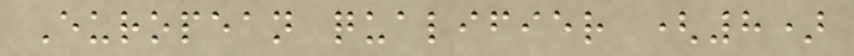European qualifier (8)
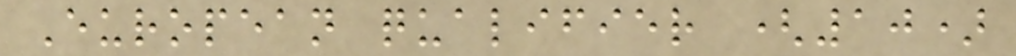European qualifier (10)
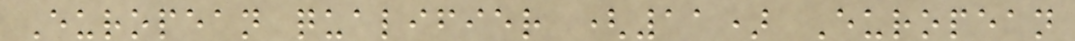European qualifier (11) European
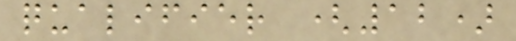qualifier (12)
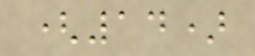(14)
